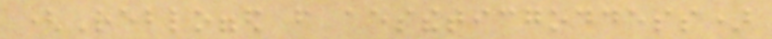(Reblogged from aestheticgoddess)
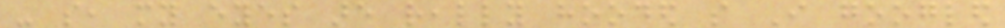- so, my eyes are really hooded so I googled
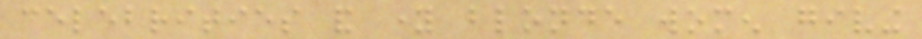celebrities and young blonde women giving
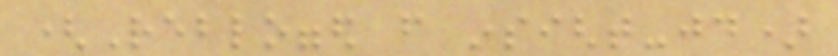(Reblogged from insight-jd)
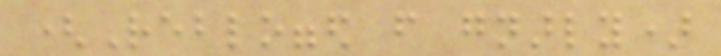(Reblogged from gnarly)
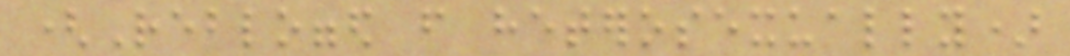(Reblogged from heterosexually)
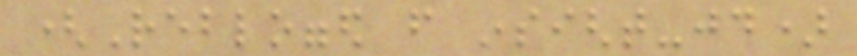(Reblogged from insight-jd)
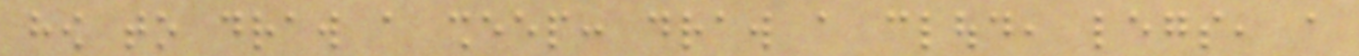how to draw a sheep: draw a cloud, legs, a
